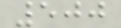500
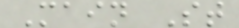Main St
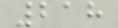218
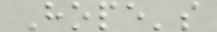Hope's
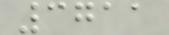3711
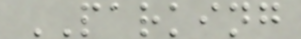PARKING
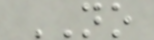NO
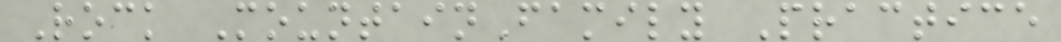Rock MountainFamily Practice
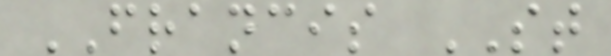FRANCIS ST
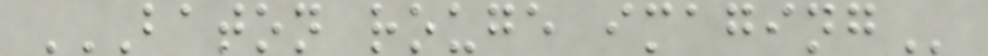BATON ROUGE IMAGING
